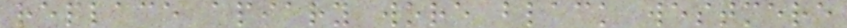replace apiary wore black westmere
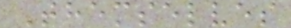Themselves
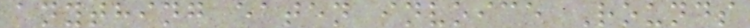anything eaten invoice Rounds
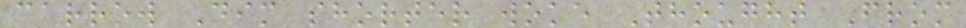carrow Dim shorter woke Thought From
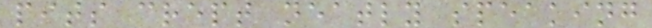pits crept neatly speaking
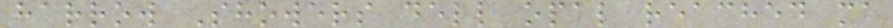harrow Showers dell opal reached ma
